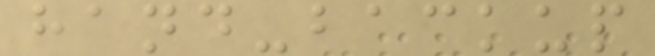hand-backup
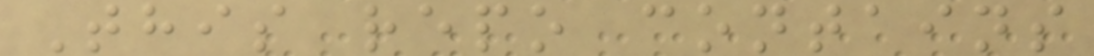This repo contains
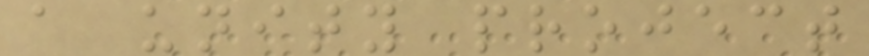a unity project
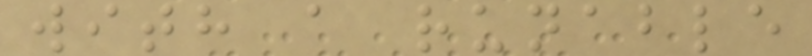with a runable
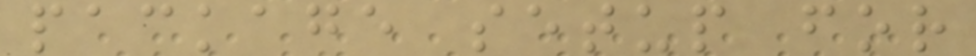package setup for
